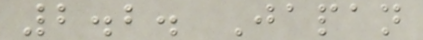2.2. Japan
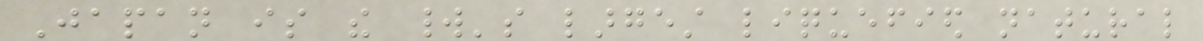Japan is the world's largest liquefied natural
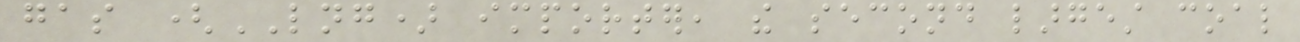gas (LNG) importer, the second largest coal
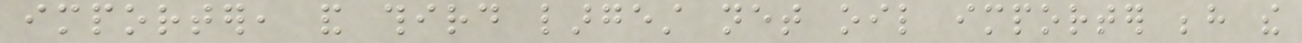importer, and third largest net oil importer behind the
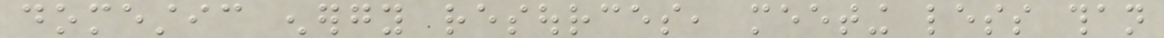domestic energy resources, meeting less than
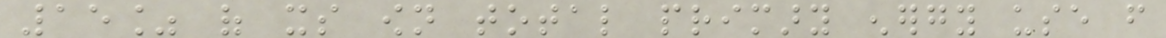15% of its own total primary energy use from
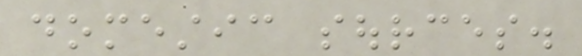domestic sources.
